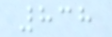838
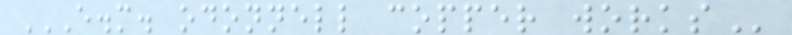E.M. ODONNELL COPPER WORKS
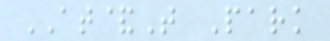AT&T Park
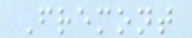Fremont
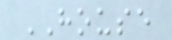HOUSE
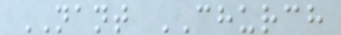NANT CHURCH
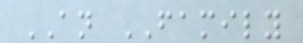AN FAMILY
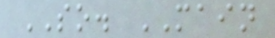SO. MAIN
